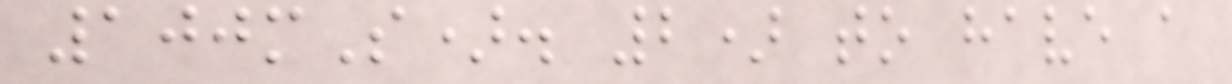100mS). 2) to have a
